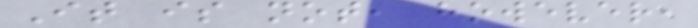It is not, however,
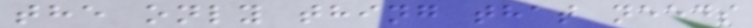the only thing that needs
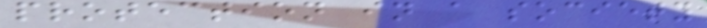protection in a society
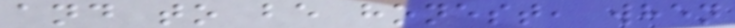and to be honest, when
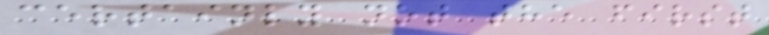certainly not the first
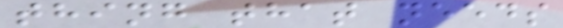thing that needs
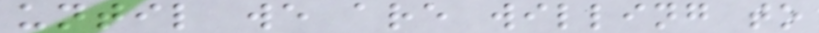until we are willing to
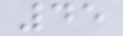45
